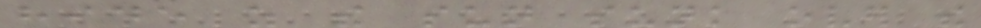hide as the sun sunk over the
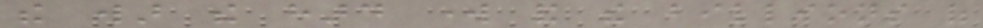the war the hard work and the billions of
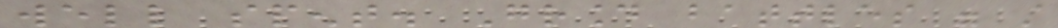well spent. Ground battles were still
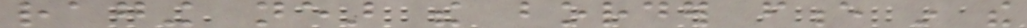raging near the border fence in the
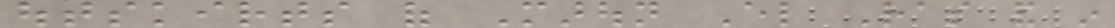outskirts of Maroun El Ras and in
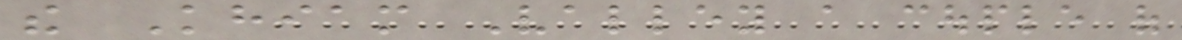the Khiam Valley a couple of
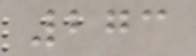273
